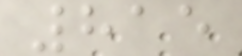815
